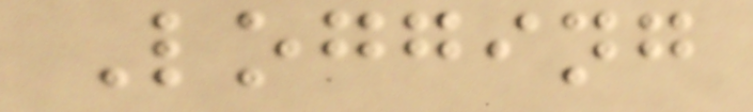Logging
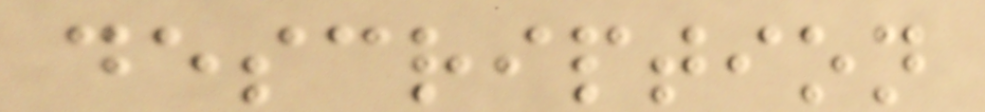description
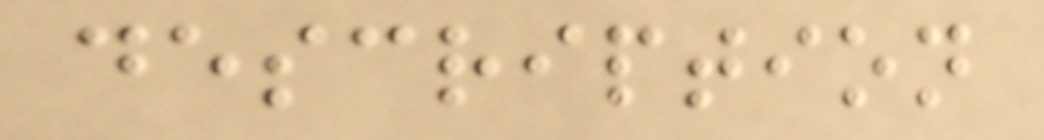description
